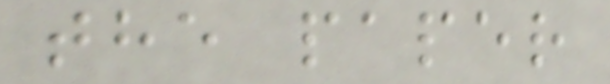the paper
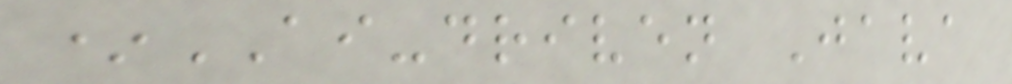*AI-driven Java
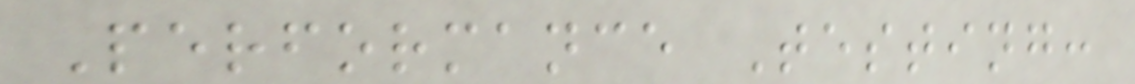Performance Testing:
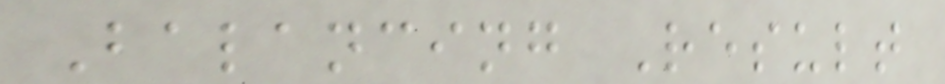Balancing Result
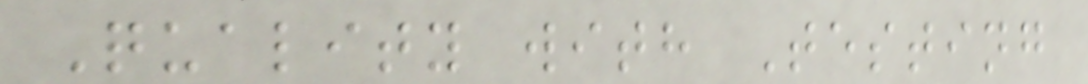Quality with Testing
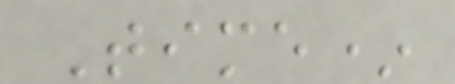Time*
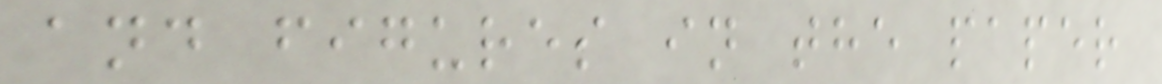and figures in the paper
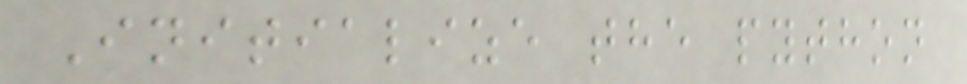Initialize the python
